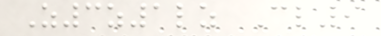Z3z1lz Cl9
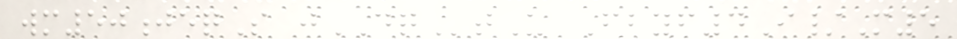wm50jeqS jDQtU Fbyf4I/M5
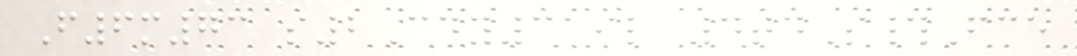F6m73 s2Cdy319l 4tdS#Fce
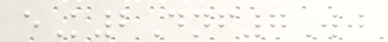eK2Dnf7Wj
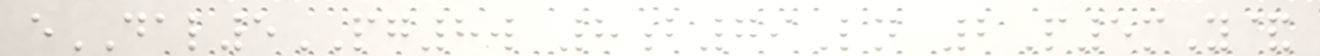eDAL5PG8w 8b79Ln 2P5mY&
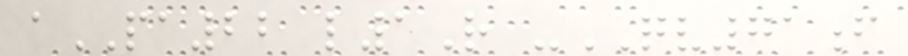aPA22 l1R -QV71f
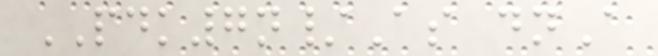PDK7n/As dnA
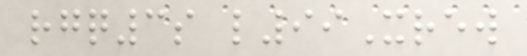rgq3s l99Xrew
